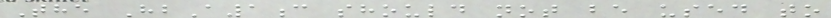The HbA1c should not be used to
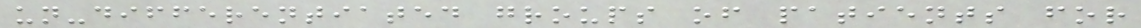un-differentiated groups of patients for
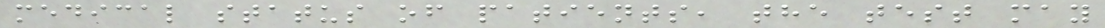medical status of patients, the test may
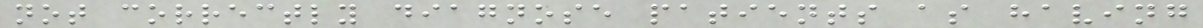not correctly diagnose patients as having
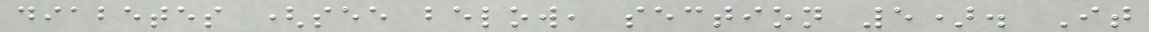diabetes (see below, section 5). It
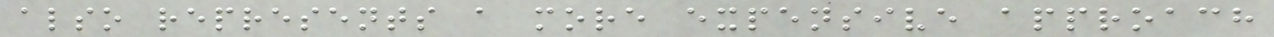also represents a more expensive approach
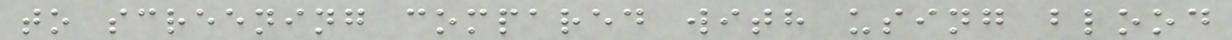to screening compared with using blood
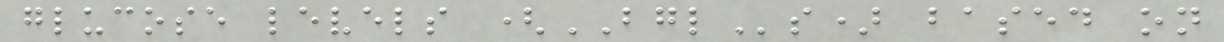glucose levels (BGLs) based on
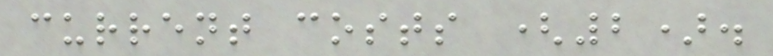current costs (2).
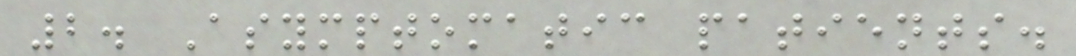2. Asymptomatic patients.
